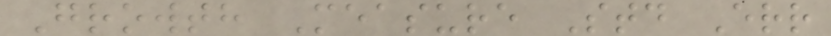Growth Measure Std Err
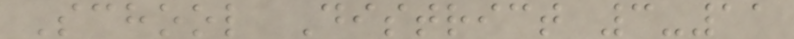School District 3-11
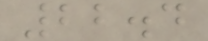22.4
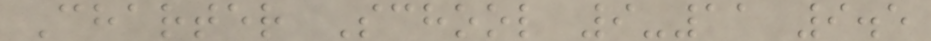Charter School 9-11 9.5
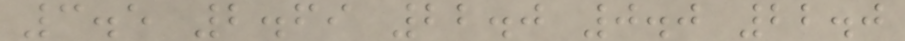3.5 2.69 22.0 0.0 22.0
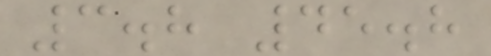3.8 45.8
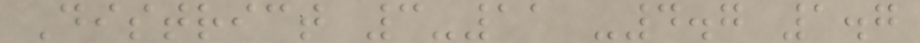District 3-11 -4.7 1.7
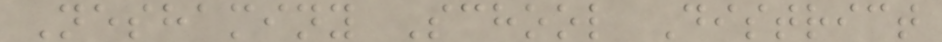Neshaminy School District
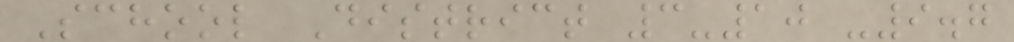School District 3-10 -9.7
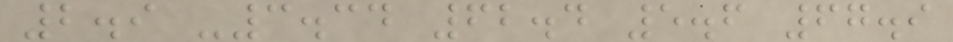2.9 -3.34 62.4 5.6 67.9
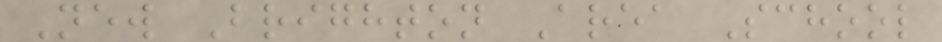New Brighton Area School
